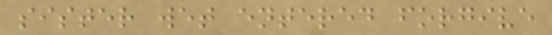sister wet entered forgive
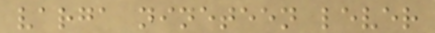varga nineteen lever
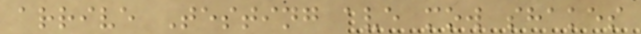arrive Testing ave mow shakes
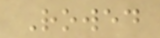Rowed
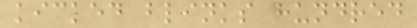kicked blinks hundred
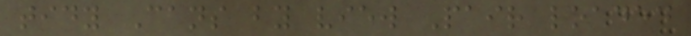tidy Cans by view Pair loaded
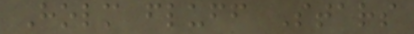Holm fluff Stars
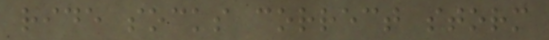ride socks correct storm
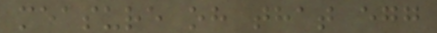measure oh that egg
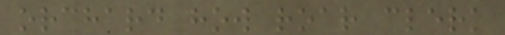orchard how roar clerk
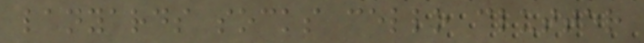lanyards socks cello clutter
